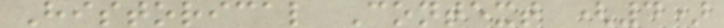Historical Context (4)
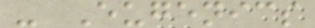- Eugenics
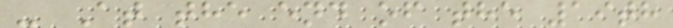- At the end of the 19th
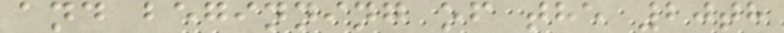and beginning of the 20th
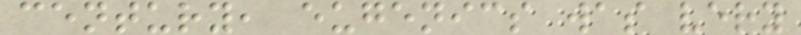century, eugenics was very
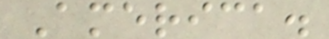America.
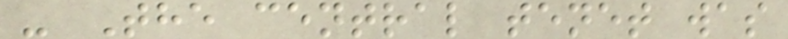- The central tenet was
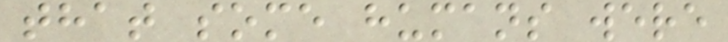that some humans were
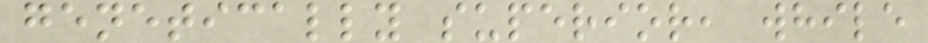genetically superior, while
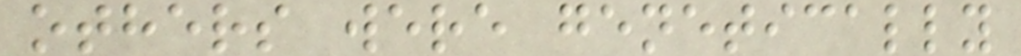others were genetically
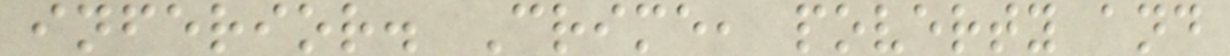inferior. Crime, poverty and
